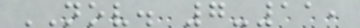NOV. 7-11,
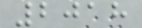2018
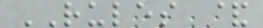RULES &
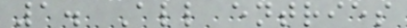1. All entries
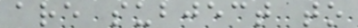are subject to
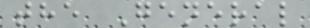the General
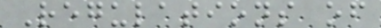Regulations of
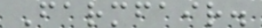Farmfair.
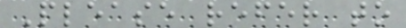Please refer to
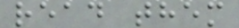read them
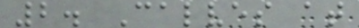2. Calves at
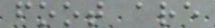foot are
